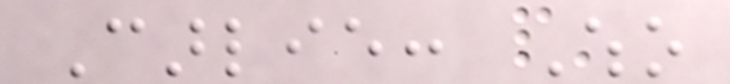Carlie: Who
